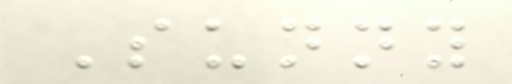Sunny
